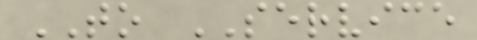TO SERVICE
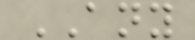ANY
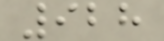928
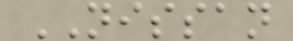NISSAN
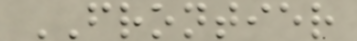FRONTIER
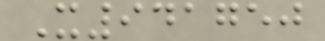X941750
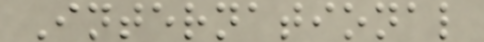International
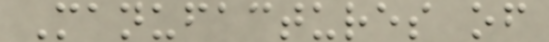Manufactures of
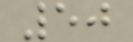50
